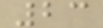23
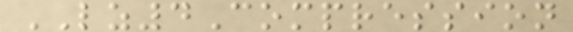LZ4Compression
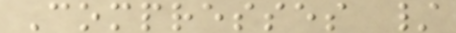Compresses /
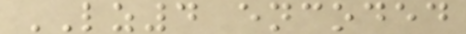LZ4 encoded
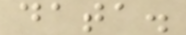data.
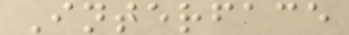Interface
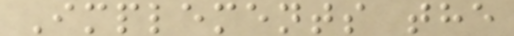Implements the
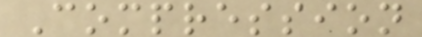Compression
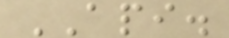API.
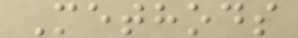Methods
